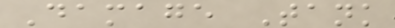Damage Tank
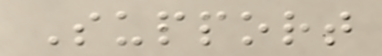Support
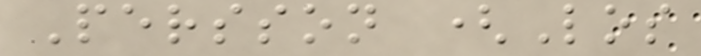Persson (Los
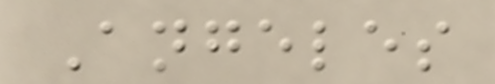Angeles
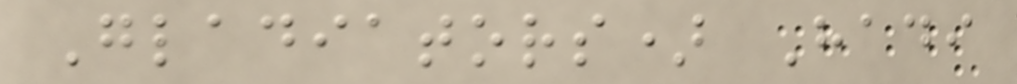Gladiators) Hadi
